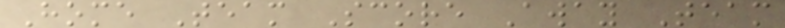Home Team Score Away Team
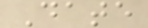Date
